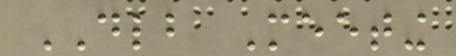DLB Meeting
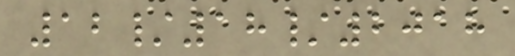12/18/2018
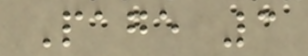Page 3
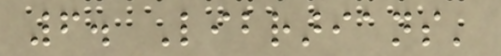6. Librarians'
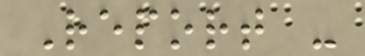Report -
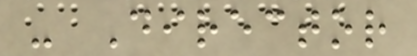- Director
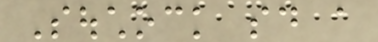Souchock said a
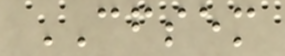CFSEM
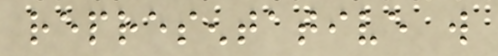representative will
